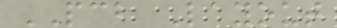PCB Layout
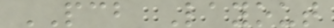PCB Layout
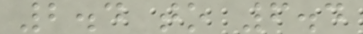2.4 to 6.4
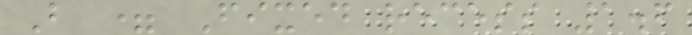B = Fixed recess 1.6
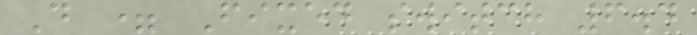D = Fixed switch 6.4
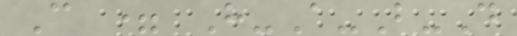C = H-A-B-D
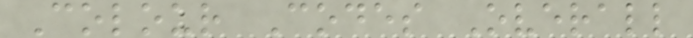Colour Codes Overall
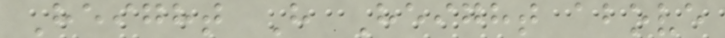Height H Height above
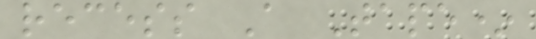recess A Tape*
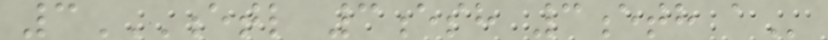3ETL 3ESH 3ETH A
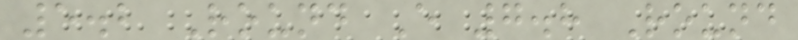5.2 Round E 7.8 Round
